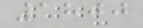1800
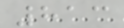813
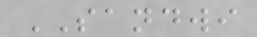SANDWI
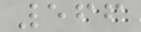566
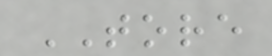TORE
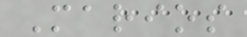Marios
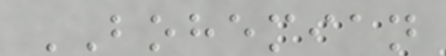BOHEMIAN
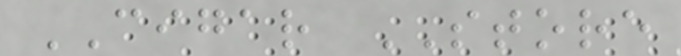CIGAR STORE
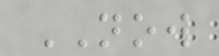NOW
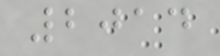2014
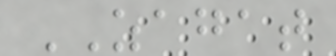ZAGAT
